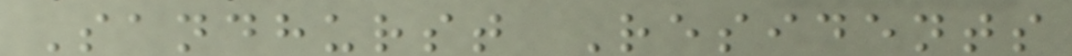Sandhurst Residents
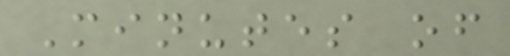Minutes of
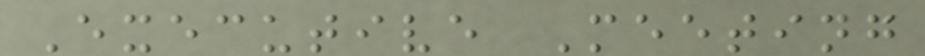Executive Meeting
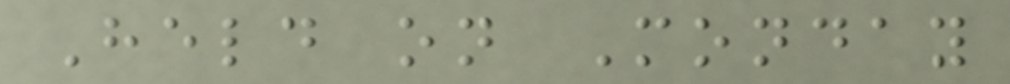Held on Monday
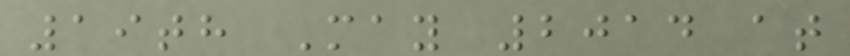19th May 2014 at
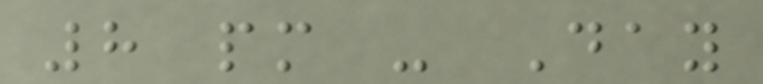8 pm - Day
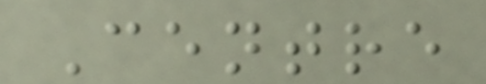Centre
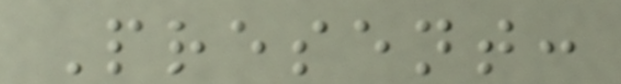Present:
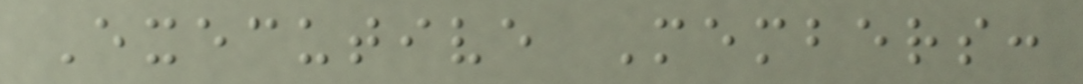Executive Members:
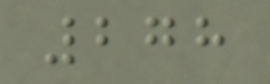278
